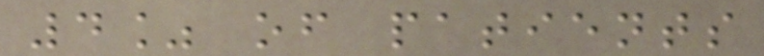4% of patients
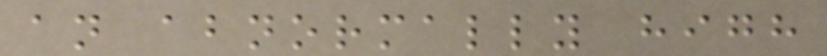an abnormally high
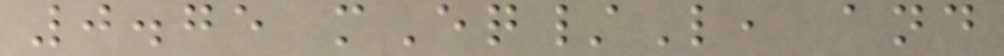0.75 mEq/L, and
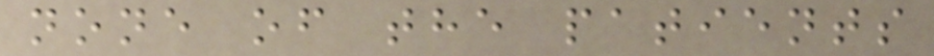none of the patients
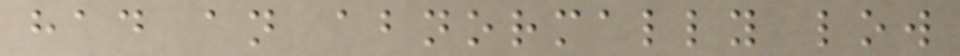had an abnormally low
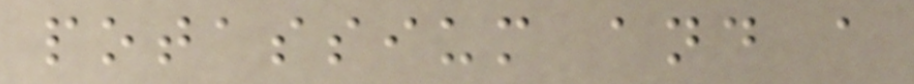potassium and a
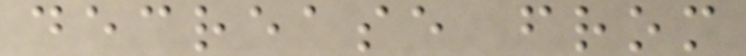decrease from
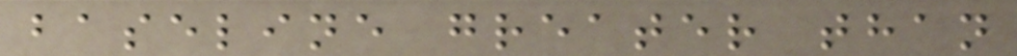baseline greater than
